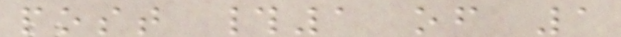post #1 of 1
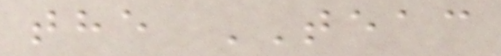the TEAC
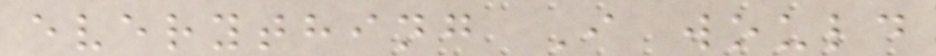everything I would
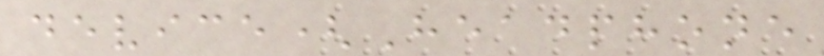device(Headphone
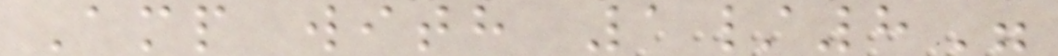Amp with 1/8"
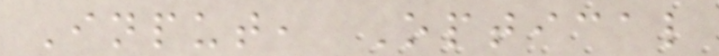Input, Optical
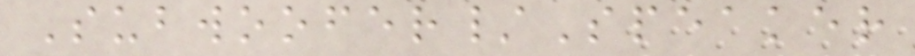Subwoofer/Speaker
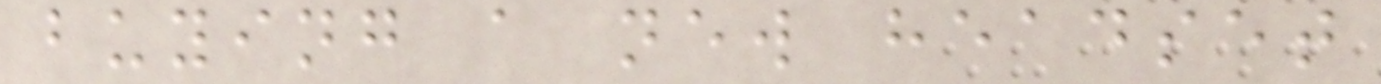buying a new headset
